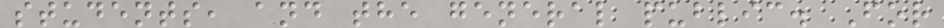students, and the general public. For
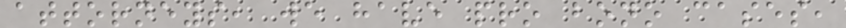attorneys, we have pro bono cases,
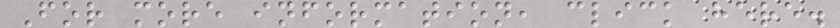For more information, click here.
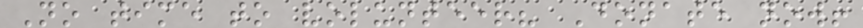No time to volunteer? Donate now!
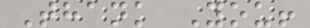Thank You!
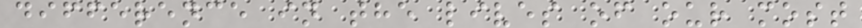difference in the lives of our most
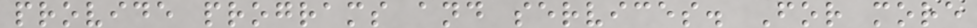provide programs and services. For more
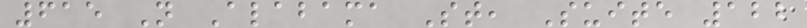615 N Alabama St, Suite 122
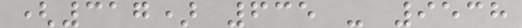(317) 635 - 9538
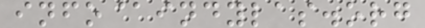info@indylas.org
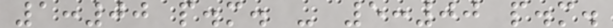1:00 p.m. - 5:00 p.m.
